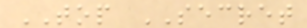TOP SECRET
